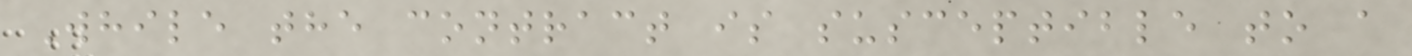While the contract is susceptible to a
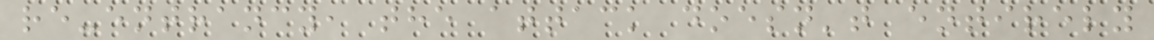re-entrancy, the attack doesn't entirely
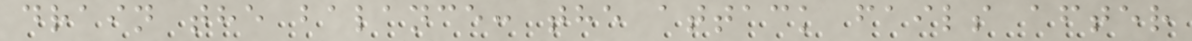drain the balance: the attack fails after
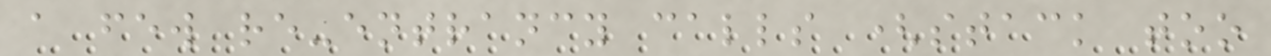a few re-entrancy calls (stack too
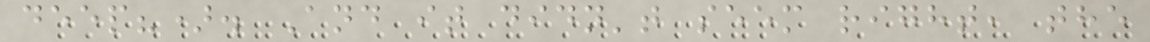deep?). And it didn't seem right, the
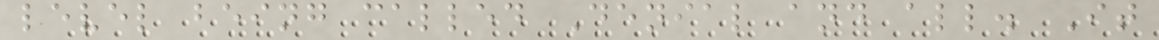level being called Denial and all. It
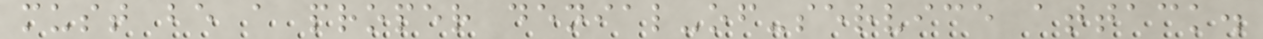must be a proper denial-of-service attack.
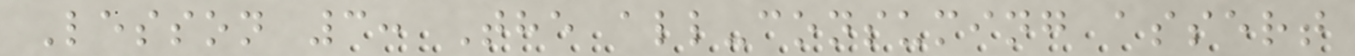Lesson 3: The all-consuming assert
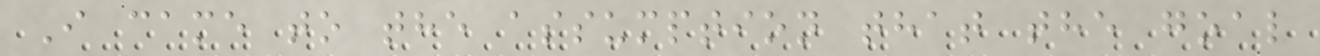I came to the assumption that the goal
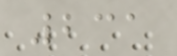231
